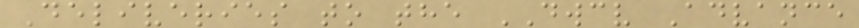Deliveries to the DWCV Advance
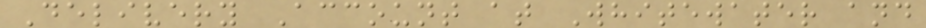Delivery Account at Whitewater and
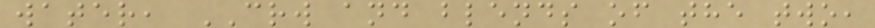water, CRW and blends of the two,
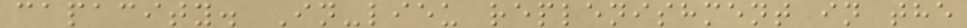capacity. In-lieu replenishment in the
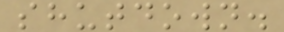shutdown.
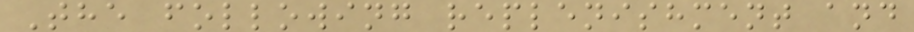The following replenishment and
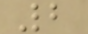2
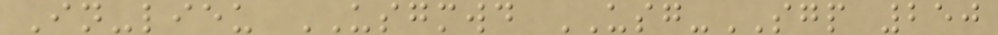In-lieu USGMWD USG-SGP 250
